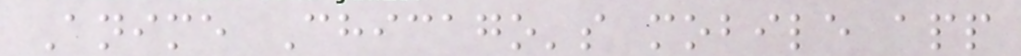Anime Chicago's mobile app
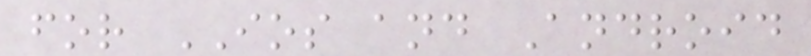for IOS and Android
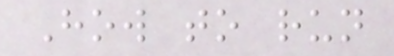How to run
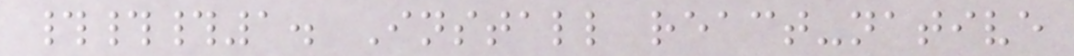###1. Install react-native
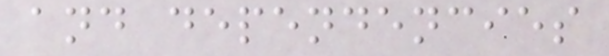and dependencies
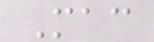Mac
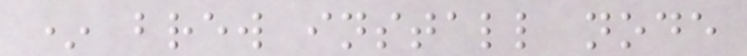* brew install node
